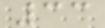33
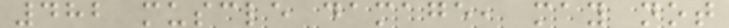482 muscle damage, may not
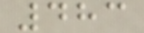483
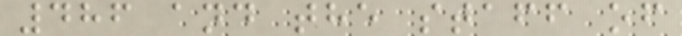486 and the staff of
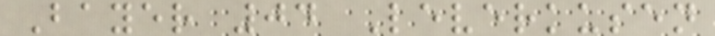Bayer 04 Leverkusen
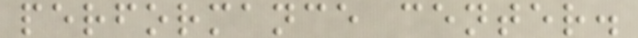performance center.
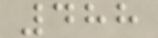488
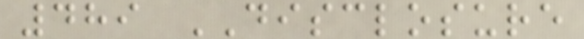489 DISCLOSURE
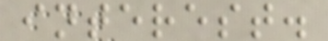interest.
